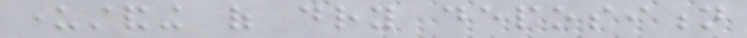understanding of dry deposition
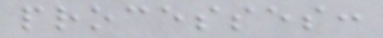processes:
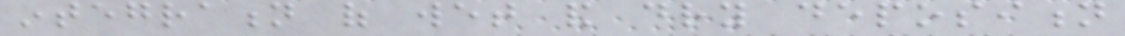integration of wet and dry deposition
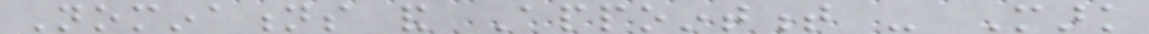Nominations and Appointment - Mark
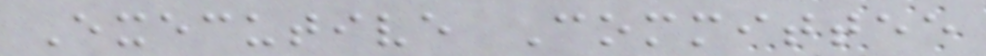Executive Committee
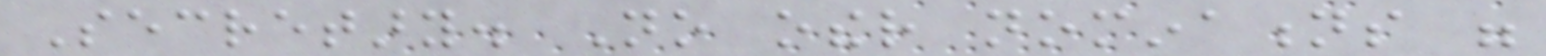Secretary. No other nominations were
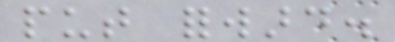put forward.
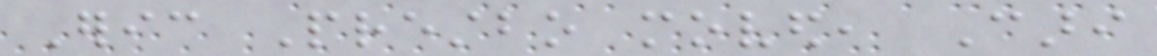Eric Prestbo moved, Cari
